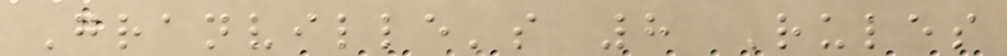Granville's 8 Rules
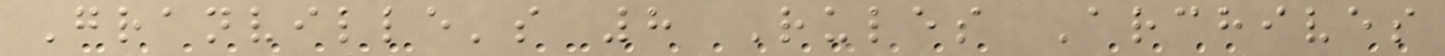Granville's 8 Rules Archives
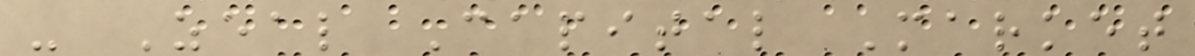- Zeal Capital Market
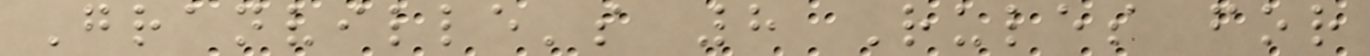Granville's 8 Rules for
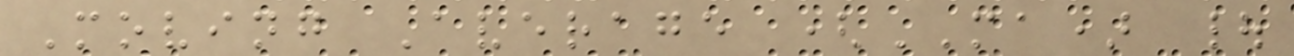Moving Average (MA) |
